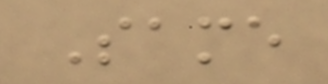Same
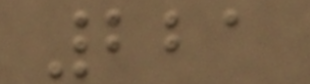221
